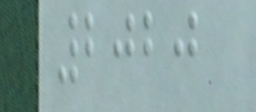2020
